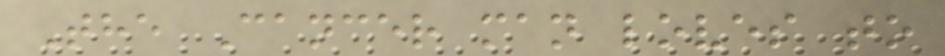The Cancer man loves to
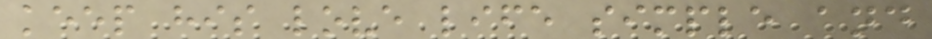keep his love life simple and
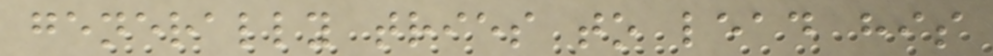generally tries to lead his
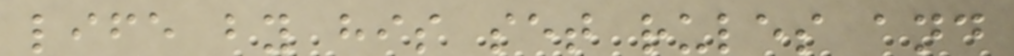life by his set rules and
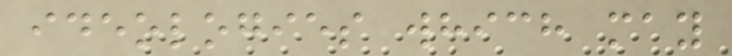ideologies which may
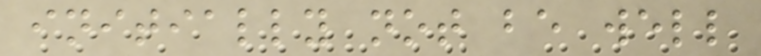initially not be well
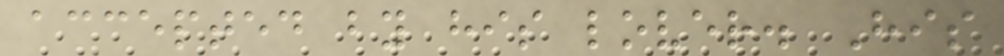accepted by his lover. His
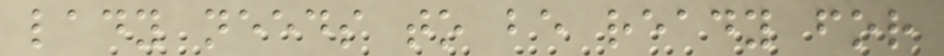lady needs to be ready for
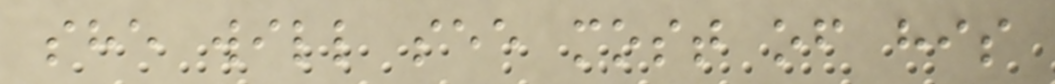she will see most of his
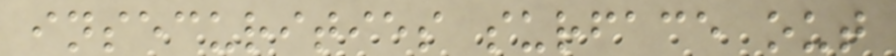insecurities surface out
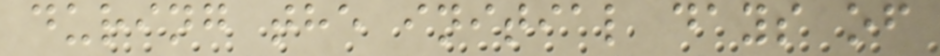during the initial days of
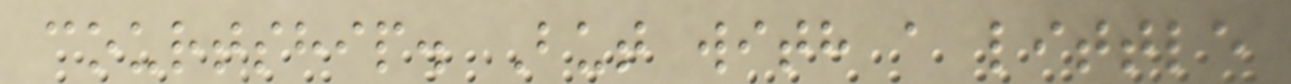courtship. But with a little
